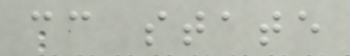cc state
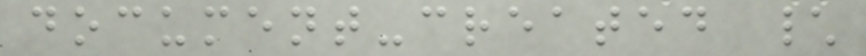document-created \
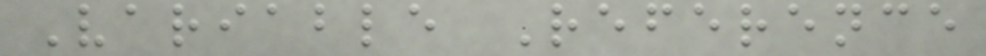Variable Reference
